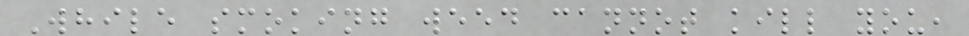While smoking weed cannot kill you,
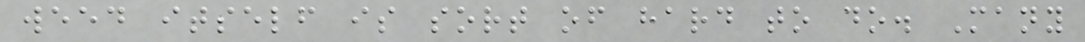weed itself is sort of hard to do. Many
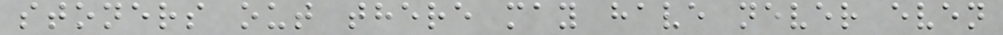stoners out there may have never even
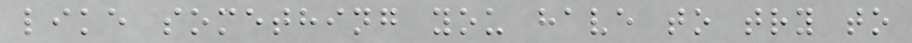like something you have to try to
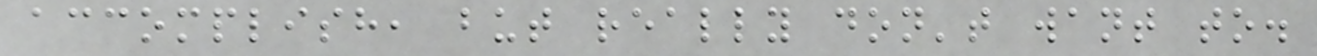accomplish, but really don't want to.
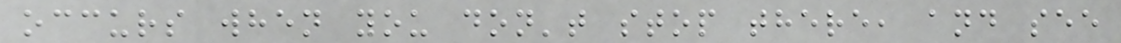occurs when you don't stop there, and see
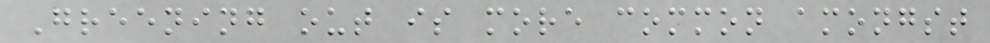Greening out is more common amongst
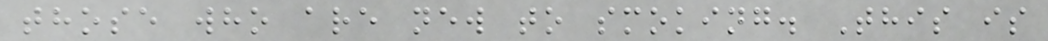those who are new to smoking. This is
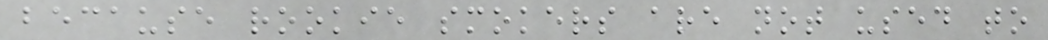because rookie smokers are not used to
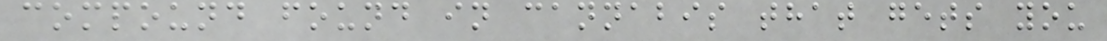compound found in cannabis that gets you
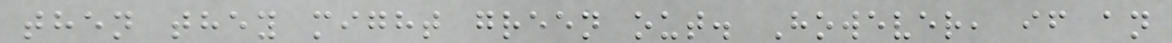then they might green out. However, if an
